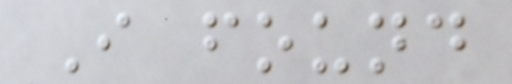I found
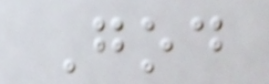God
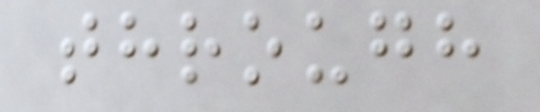through
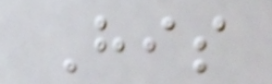His
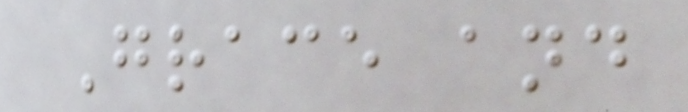Grace and
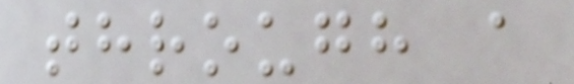through a
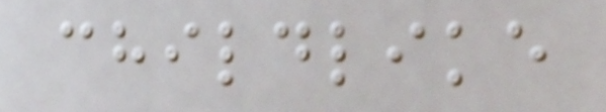childlike
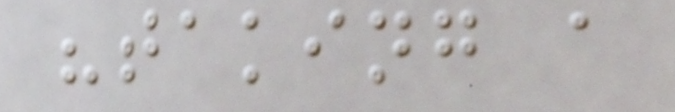"taking a
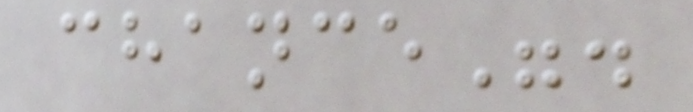chance".
